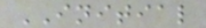INITIAL
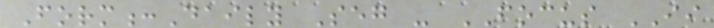Form:Daily Seg - FOCUS II
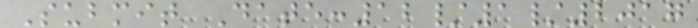Submit Date:12/1/2017
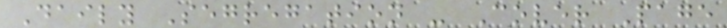Daily Segregation - Cover Page
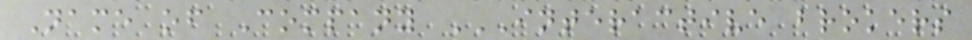Name of Company INTERACTIVE BROKERS
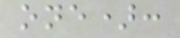one):
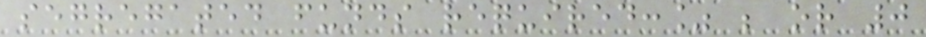segregated funds required:% ; or 0
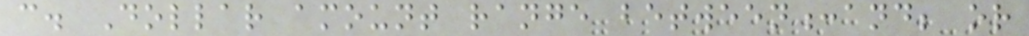c. Dollar amount range between:and; or
